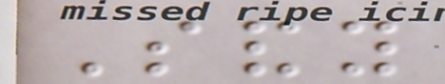Sandy
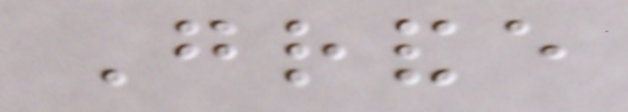Grande
